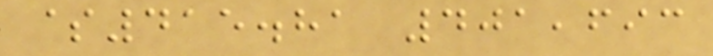$415.81 401,693
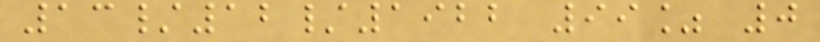13/12/1922 99% 0
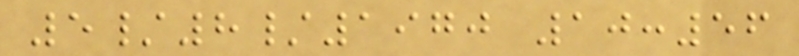5/8/1970 10:56
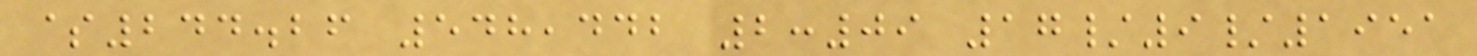$244.26 548,442 2:09 17/9/1951
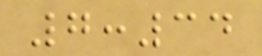7:34
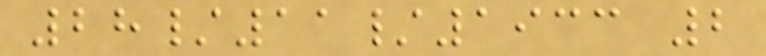28/11/1933 2
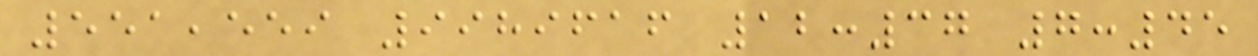551,559 9989616 12:37 7:45
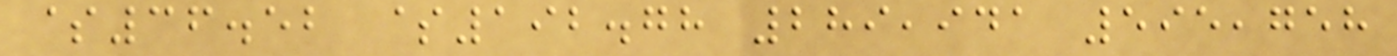$36.52 $192.78 289,941 595,758
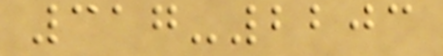317-2203
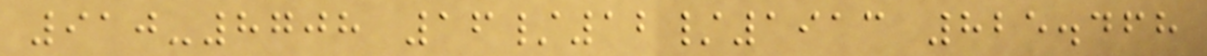910-8708 16/12/1913 825.468
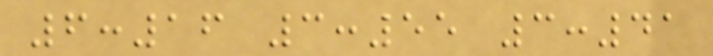6:16 3:55 3:41
